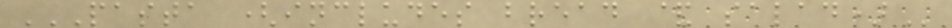PASTA (INCLUDES BREAD & SALAD)
